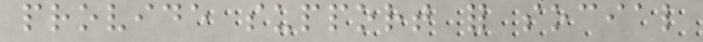provide support for social
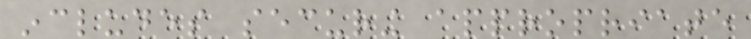includes securing appropriate
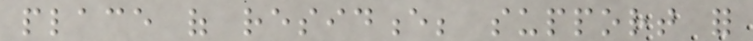place of residence; support for
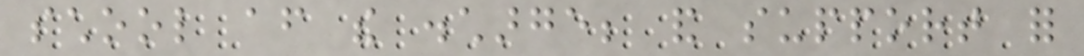school after the discharge; and support for
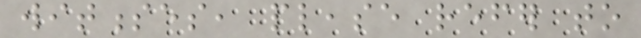witnesses, please refer to
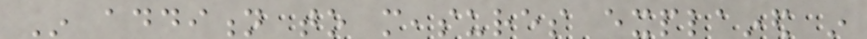In addition to measures explained in
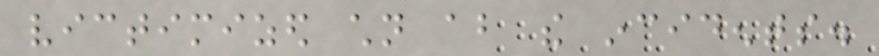victimized children about the incidents.
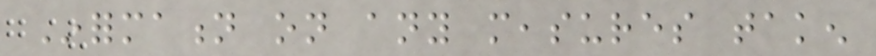Information on any measures taken
